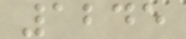1245
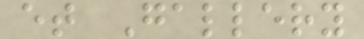et Gallery
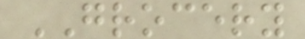GROCERY
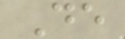De
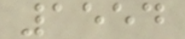1554
